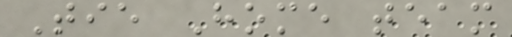Tie Home team
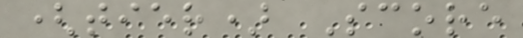(tier) Score
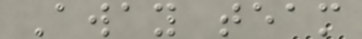Away team
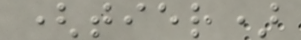(tier)
